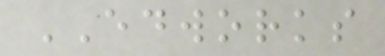EDWORKS
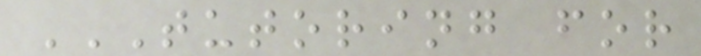TUTORING FOR
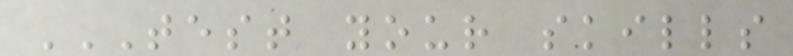TEST YOUR SKILLS
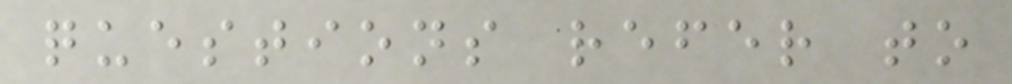questions refer to
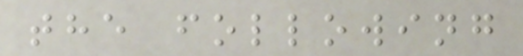the following
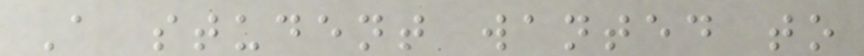A student wanted to
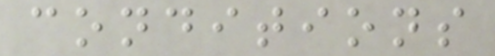conditions
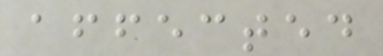affected
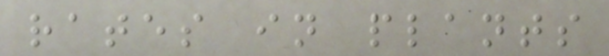rates in plants
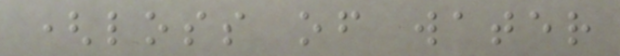(loss of water
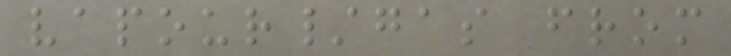vapour/gas from
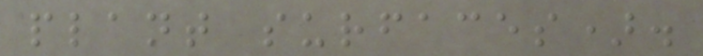plant surfaces).
